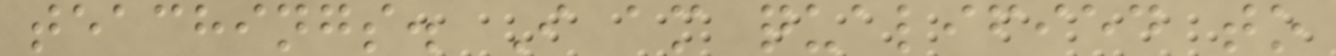teachings. I am qualified to
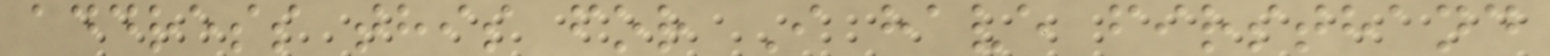address this for I have firsthand
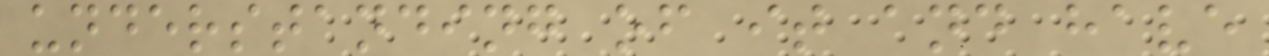understanding of it and have
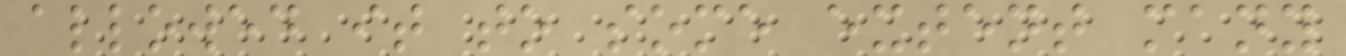allowed it to some extent many
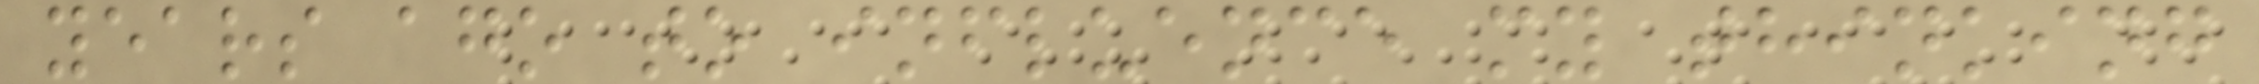years ago to influence my thinking
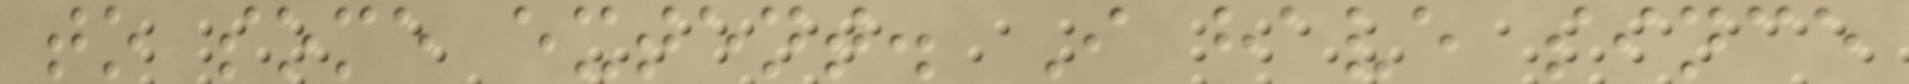to some extent. I have since
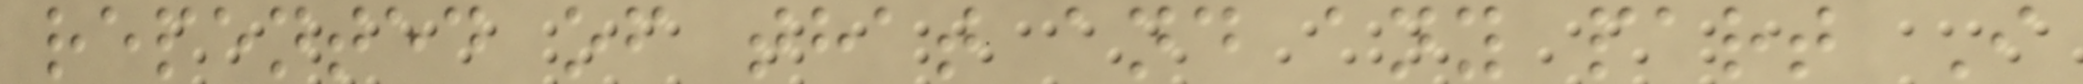repented of that and any part I
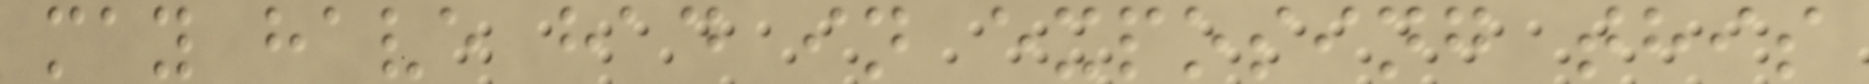may have had in exposing this
